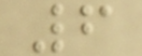6
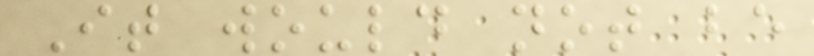It would not be
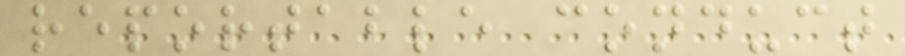reportable conduct
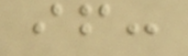if:
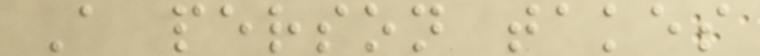A person takes
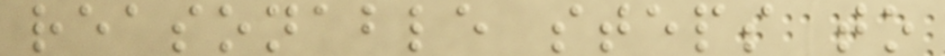reasonable steps to
